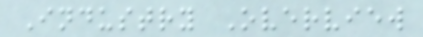Industry Overview
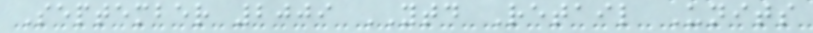September 2009 YTD Retail Units
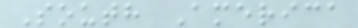South America
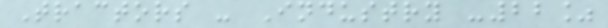Tractors - Industry -22%
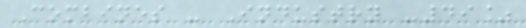Combines - Industry -49%
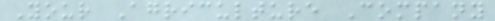Your Agriculture Company
